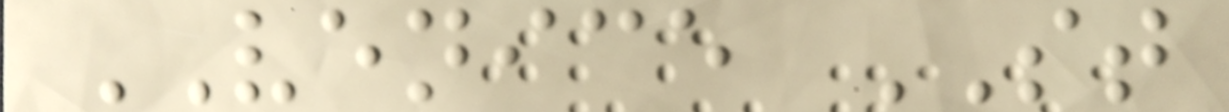VENICE ST
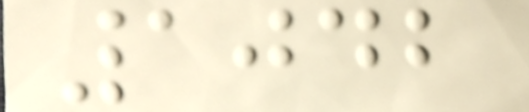1042
